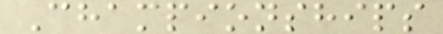Championships
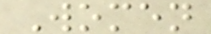Women
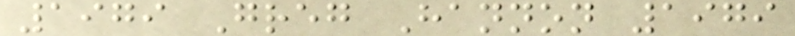1979 Greg Hannon 1979
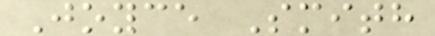Joyce Smith
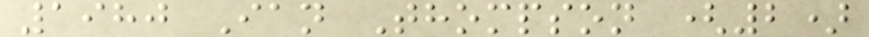1980 Ian Thompson (2)
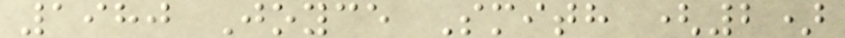1980 Joyce Smith (2)
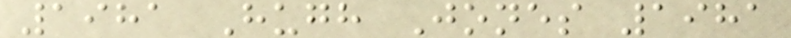1981 Hugh Jones 1981
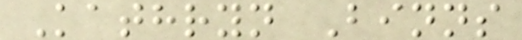Kathryn Binns
